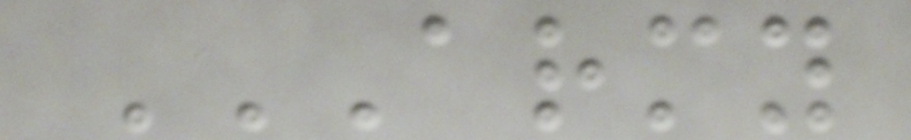ARMY
